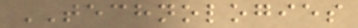TECHNOLOGIES
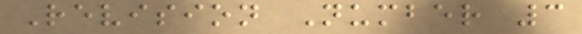Revision Number 3
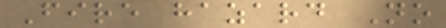Fire hazard No
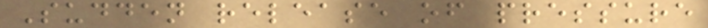Sudden release of pressure
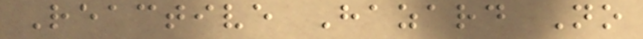Reactive Hazard No
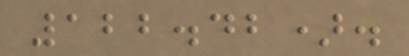122.42).
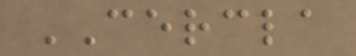CERCLA
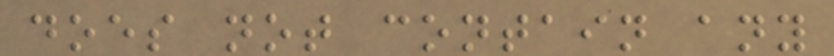does not contain any
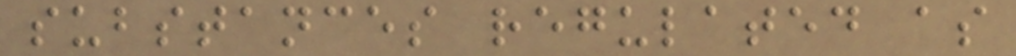substances regulated as
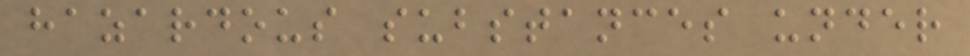hazardous substances under
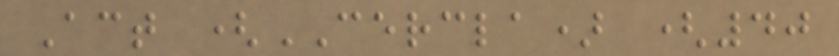Act (CERCLA) (40
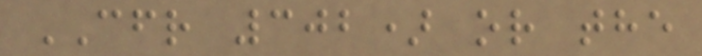CFR 302) or the
